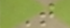T
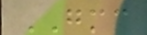GMC
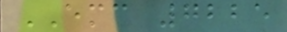EMC 7225
